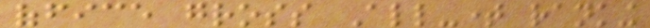office gross All-time ranking
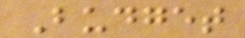Budget
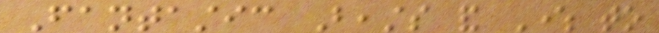Fantastic Beasts and Where to
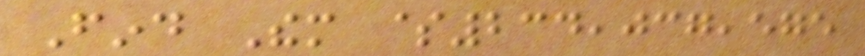Find Them $234,037,575
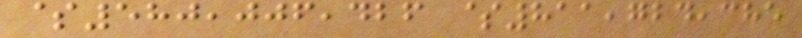$580,006,426 $811,724,385
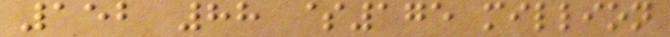152 88 $175 million
